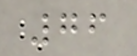76
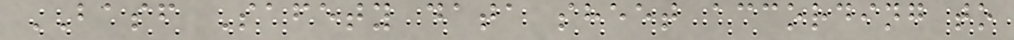BASF Safety data sheet according to
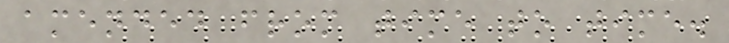amended from time to time.
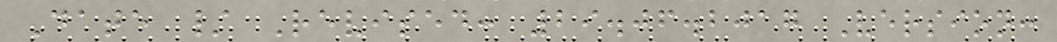Date / Revised: 29.06.2017 Version:
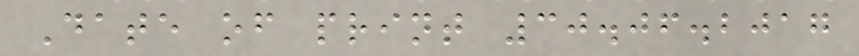Date of print 30.06.2017
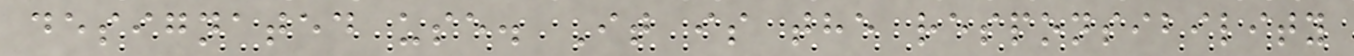designated use. It is the responsibility
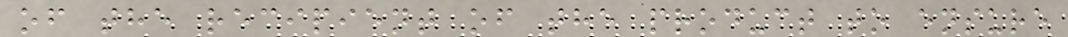of the recipient of the product to ensure
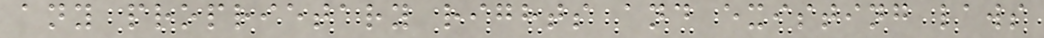any proprietary rights and existing laws
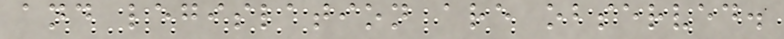and legislation are observed.
